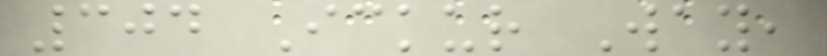304 Ickur Way,
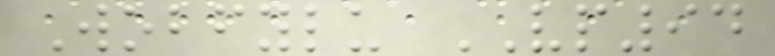Wobfylu VP94
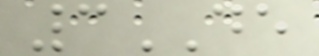3DE
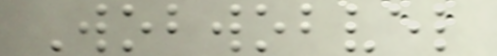Wobwobvel
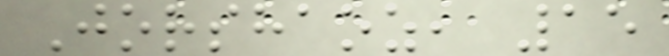Jorshaoz, 15
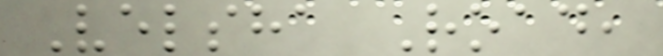Velsha Road,
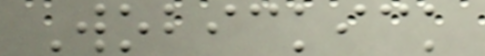Wobickick
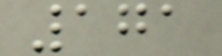171
